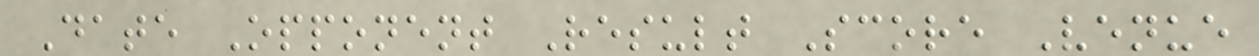Date Opponent Result Score Venue
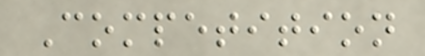Competition
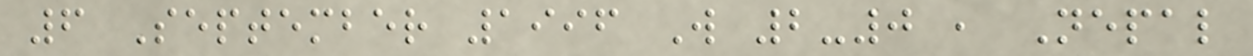6 September 1996 W 2-0 , Nepal
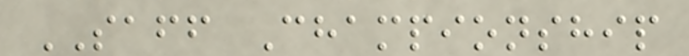SAFF Championship
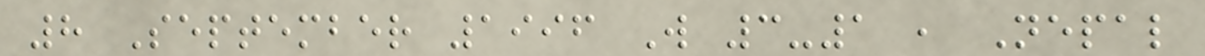8 September 1996 W 3-1 , Nepal
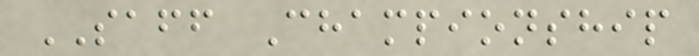SAFF Championship
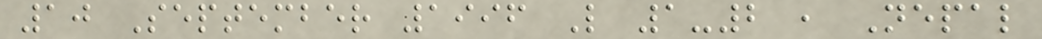10 September 1996 L 1-2 , Nepal
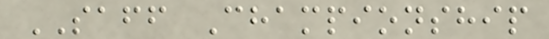SAFF Championship
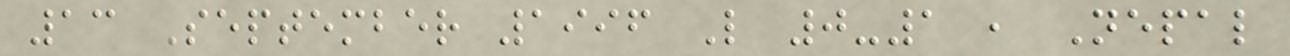13 September 1996 L 0-1 , Nepal
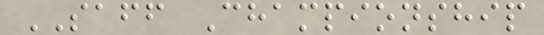SAFF Championship
